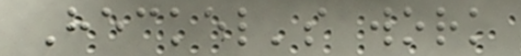Heckel's work
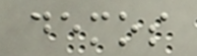demos
